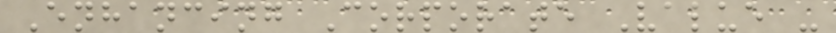Enhancing Corporate Value -
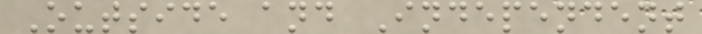Outside and Independent
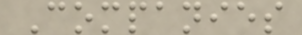Companies
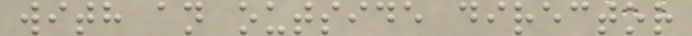with an outside director
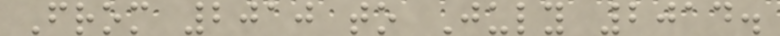From 2010 to July 2014.
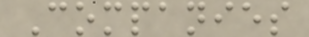Companies
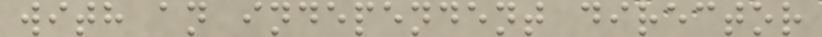with an independent director
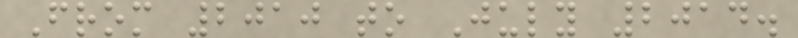From 2010 to July 2014.
